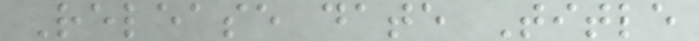Release date Title
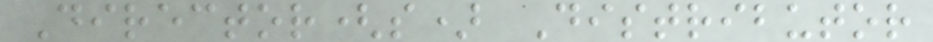Director(s) Distributor
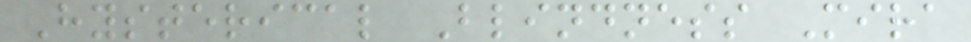Hysterical Blindness Mira
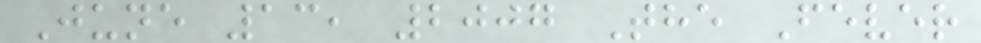June 13, 2007 The Fever
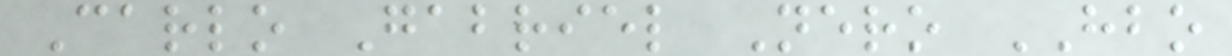Carlo Gabriel Nero HBO
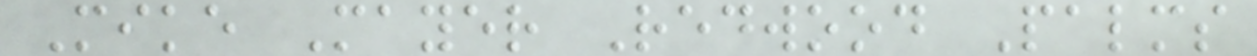Mike Mayer Redwood Palms
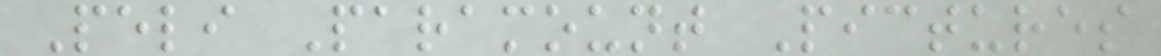Peli Paramount Pictures
